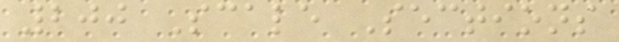200 Scale Sections
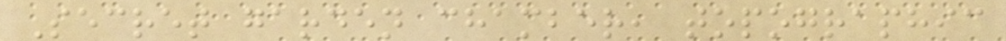Secret garden chamber, topographic
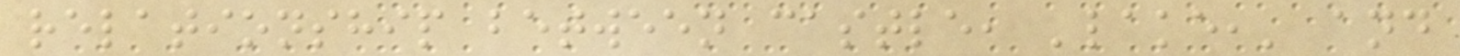relationship between castle, 'lake,' and
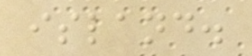island.
